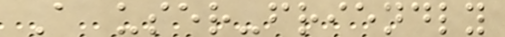A user-friendly
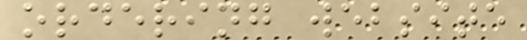ordering website
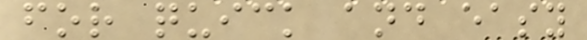for quick and easy
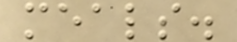meals.
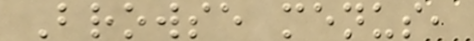Browse menus,
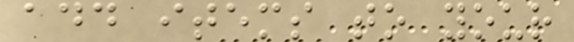add items to your
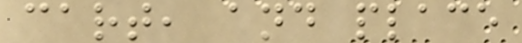cart, and place
